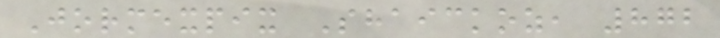Jormexpix Shaickoz, 872
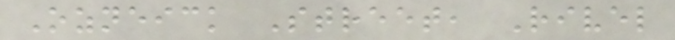Ozneick Street, Rivel
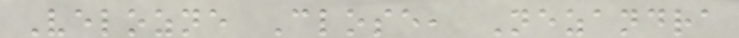Velozne Close, Nezandra
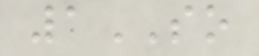1SO
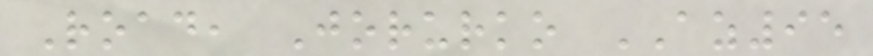Road, Jorurko AZ95
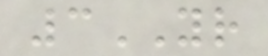3YR
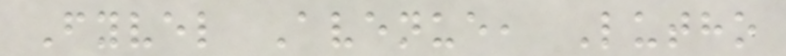Fyvel Avenue, Lutho
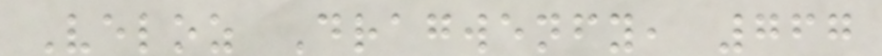Veloz Dragwenfy, 767
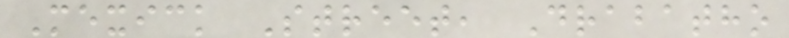Mexick Street, Drabatho
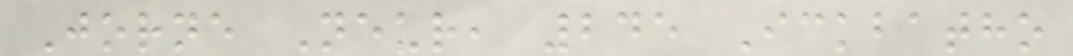Jorne Neur, 245 Ickbatho
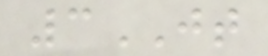3JT
